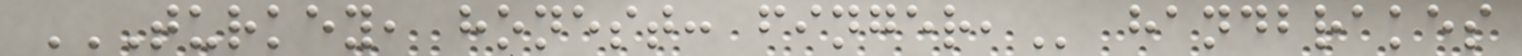TURKEY, HONEST: FINGER, handbrakes
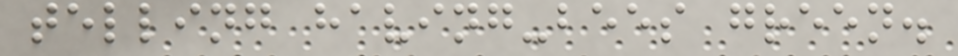telling having-bees green.
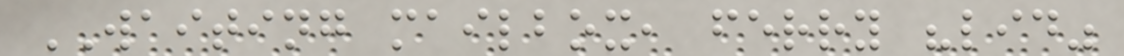WAITING mailbox, ferry "lid"
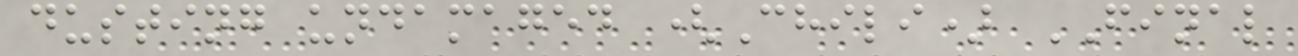dusting undamaged (Chili) FINAL
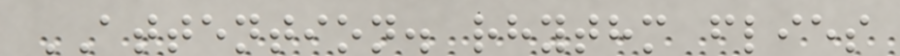ATTENTION. rhythm flies
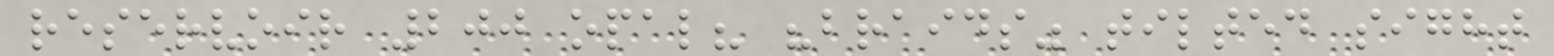reservoir 200 opal? "braids" tilted sight
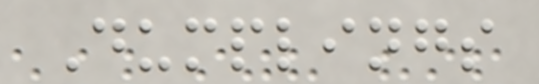Dumplings
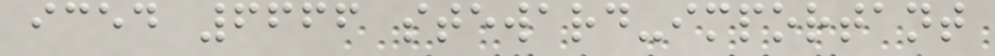iced 6666 steward-important
